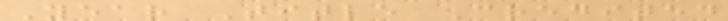Year Title Credited
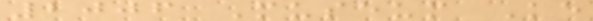2006 Museum Ke
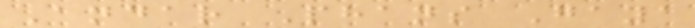Andar Phans Gaya
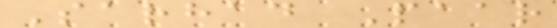Sarhad Paar
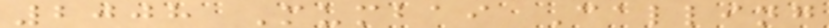2008 Mumbai Calling
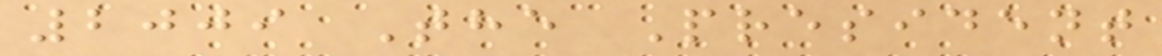2009 The President
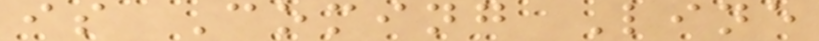is Coming Line
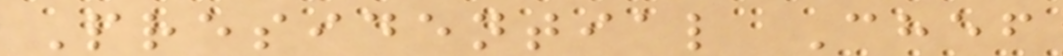Presidential Chef
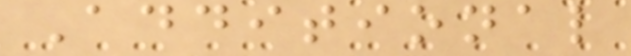Additional
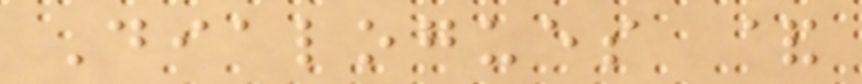Dialogues &
